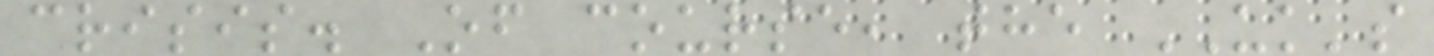crisis. Of course, the UK's
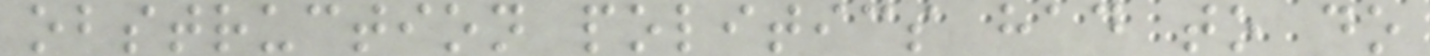obstruction politics had to do
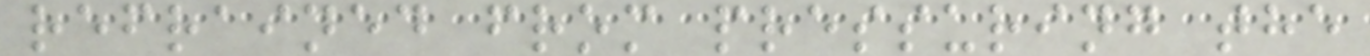refrained from pressuring the
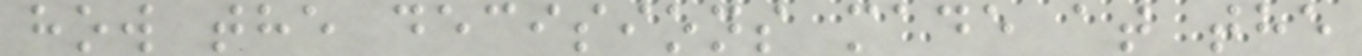how the decisions made at the
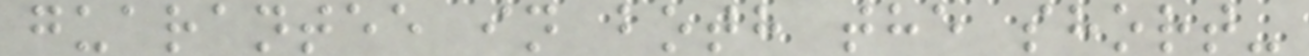guarantee in both the short-
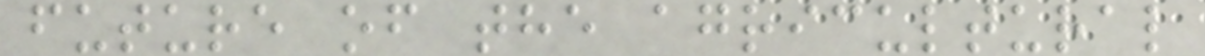future of the agricultural
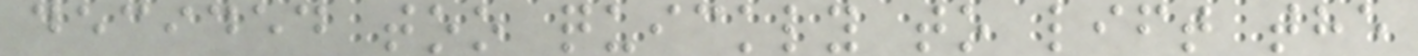decided too quickly to lift the
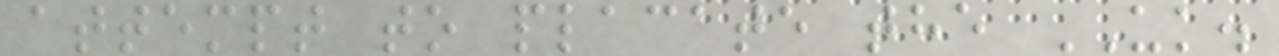attempt to placate the UK.
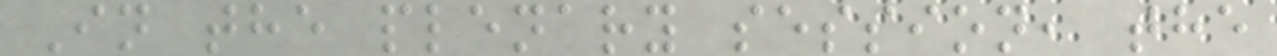In the plenary session, the
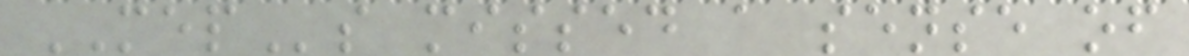MEPs missed a sense of
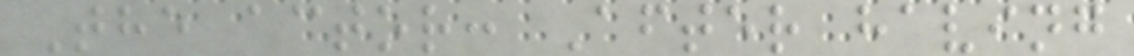The actor: After having
